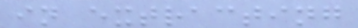in extracting
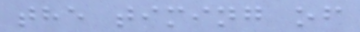the timing of
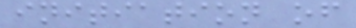initiation of
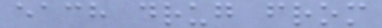each drug from
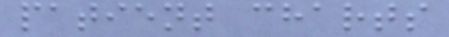patient charts
